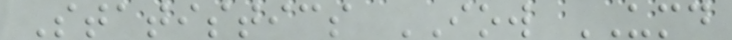Statistics IOW UMD
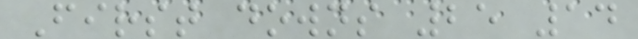First downs 25 14
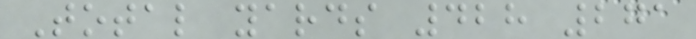Total yards 428 271
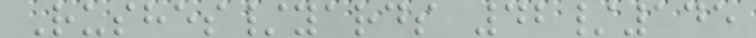Rushes/yards 42/145
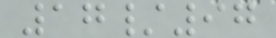17/97
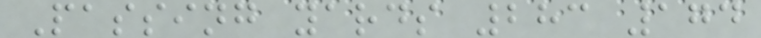Passing yards 283 174
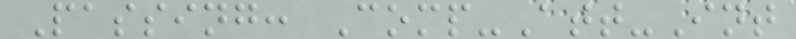Passing: Comp-Att-Int
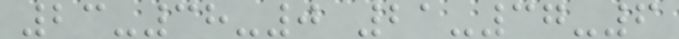23-38-0 21-37-6
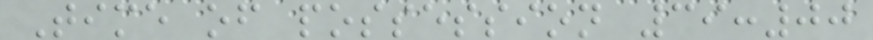Time of possession 39:00
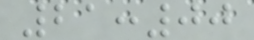21:00
